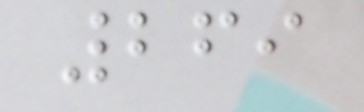269
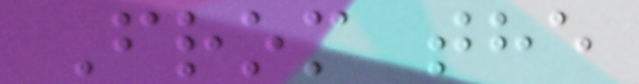From the
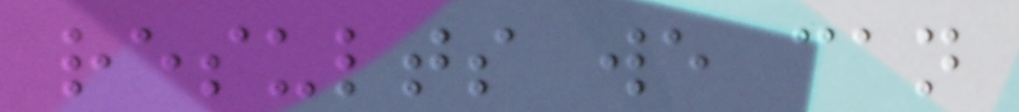results we can
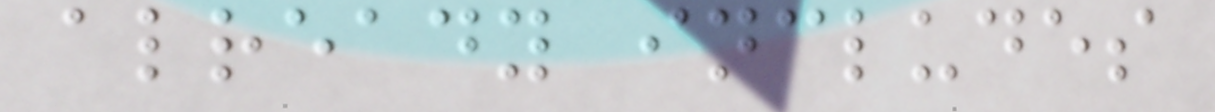already includes
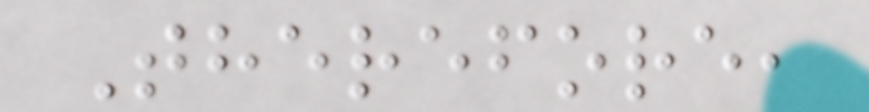Therefore,
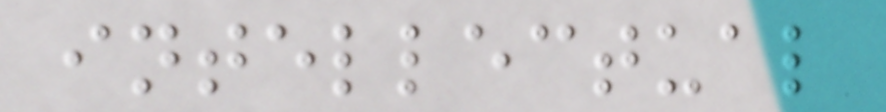intellectual
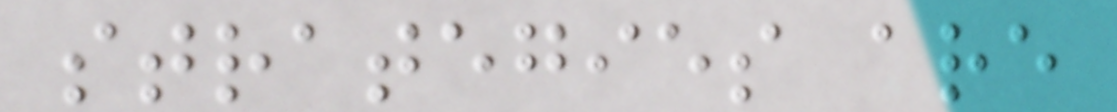strategies are
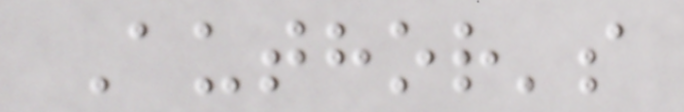Author's
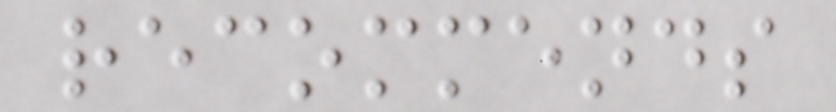recommends
